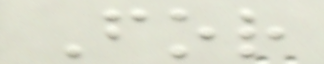For
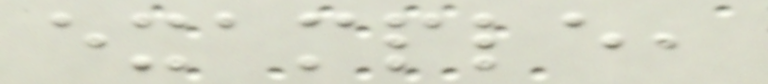example,
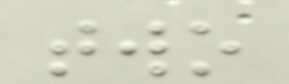two
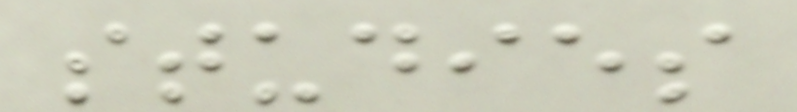studies
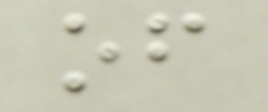of
